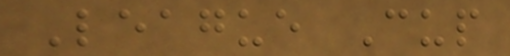League Cup
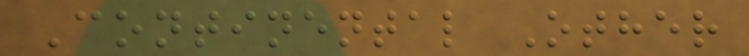Continental Other
